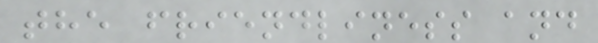the friendliness and
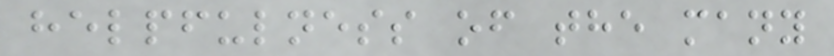helpfulness of the many
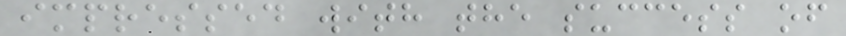impressed with the success of
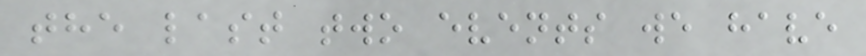the last two events we have
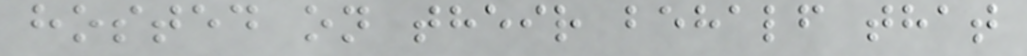hosted on their behalf that
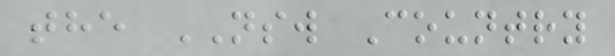the NSW Country
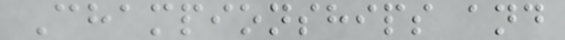Championships and
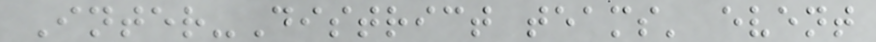Inter-District teams' event
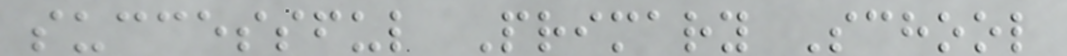successful Primary School
